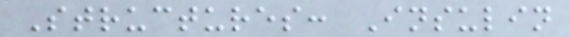Structures: Insulin
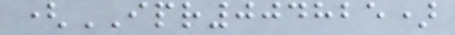(IPR004825)
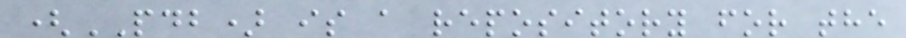(PDB) is a repository for the
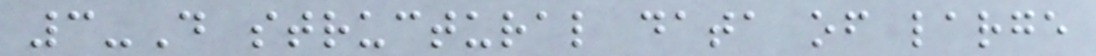3-D structural data of large
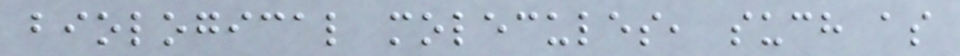biological molecules, such as
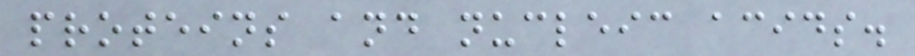proteins and nucleic acids.
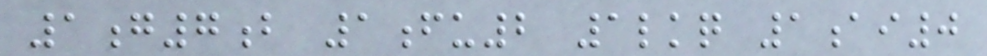1g7b 1fu2 1lkq 1ai0
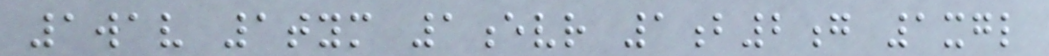1wav 1tym 1evr 1b2g 1xgl
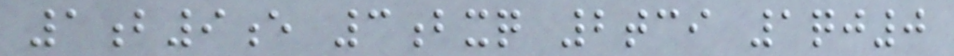1b9e 3bxq 2tci 1qj0
